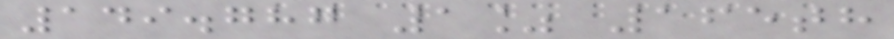149.787 1% 165th
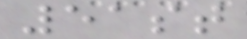51st
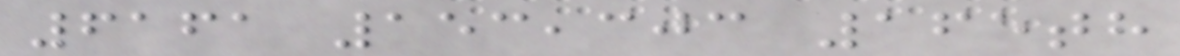6161 153,303 165th
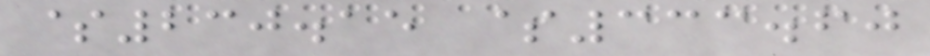$230.15 $333.60
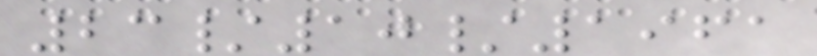23/10/1961
